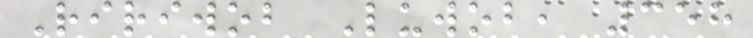Ririwob Luwob, 358
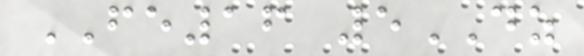FE16 5DZ
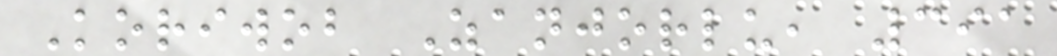Koriwob Zanjorlu, 391
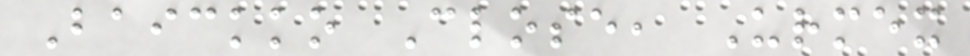Baickko Close, Urmex
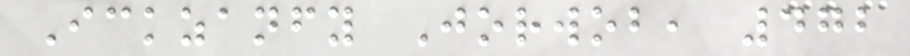Ickzanfy Jorwob, 472
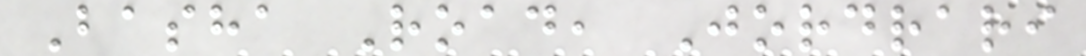Basha Road, Jordrari
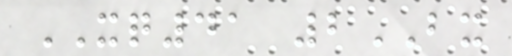XQ41 2BX
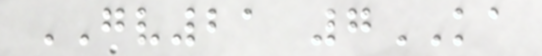GV21 7KA
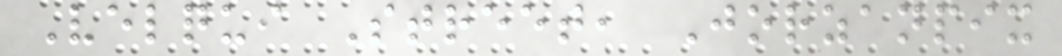Velqui Street, Jorzanpix
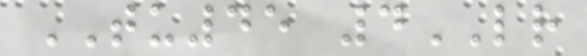TU45 4LR
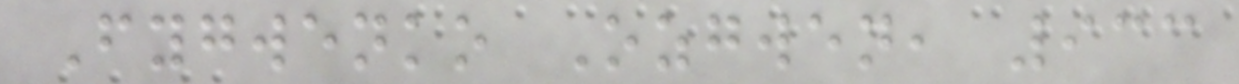Fygwenko Ozgwen, 933
